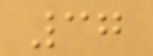37
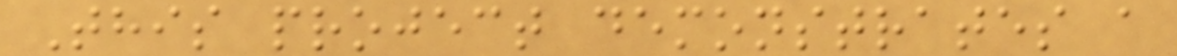This project demonstrates a
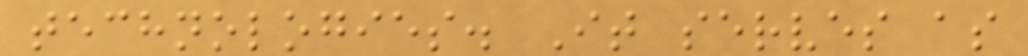technologies. It serves as
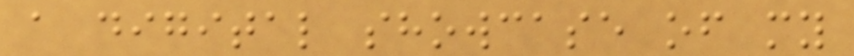a digital showcase of my
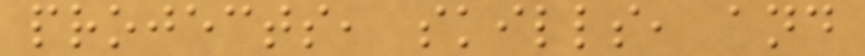projects, skills, and
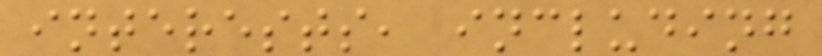interests, including
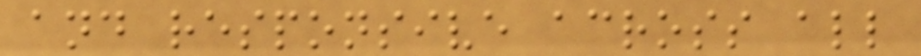and responsive across all
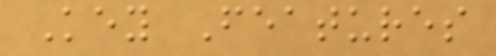Key Features
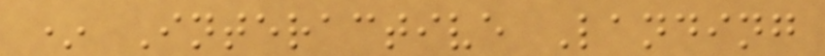* Interactive Landing
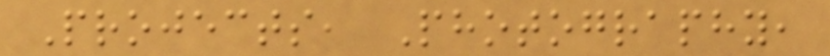Projects, Photography,
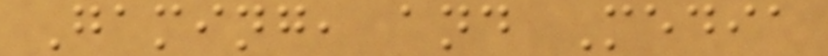Gaming, and Media
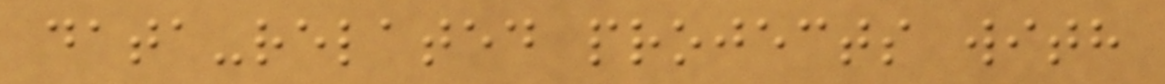data-related projects with
